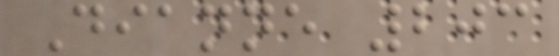Dianne 203
